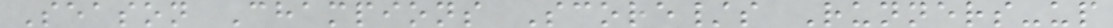Season Champions Score/s Runners-up
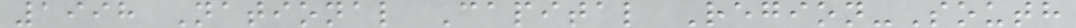1998 National Capital Region-South
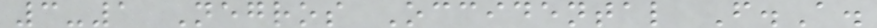3-1 Negros Occidental F.A.
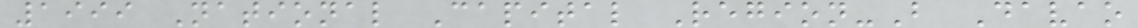1999 National Capital Region-B Davao
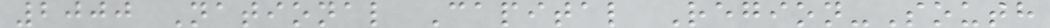2000 National Capital Region-South
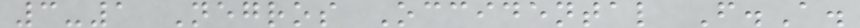3-1 Negros Occidental F.A.
